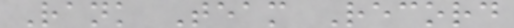Rank Team Record
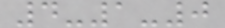4-1-0
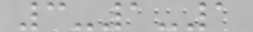3-1-1
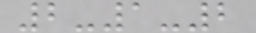2-1-2
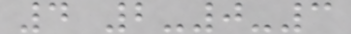4 2-0-3
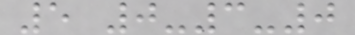5 0-3-0
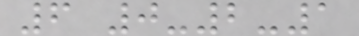6 0-2-1
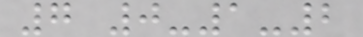7 0-1-2
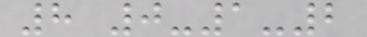8 0-1-2
